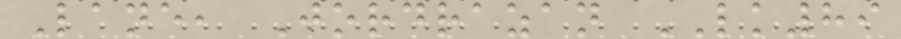Lane, Jordrazan LK89
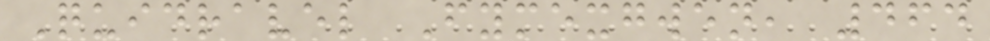Quidravel Fymexgwen, 464
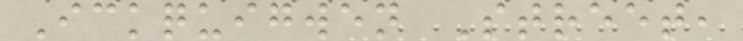Ickquigwen Street,
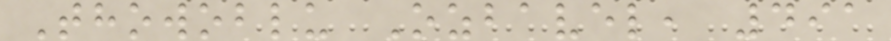Thowoblu Ozbavel, 491
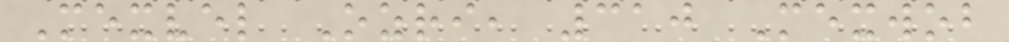Mexvel Ozri, 310 Mexwob
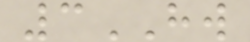3HW
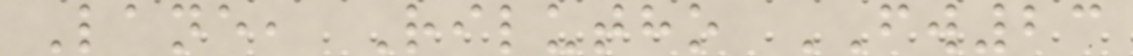Lane, Rilutho FW23
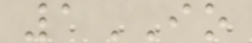1IO
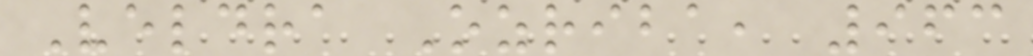Veldra Ozriba, 963
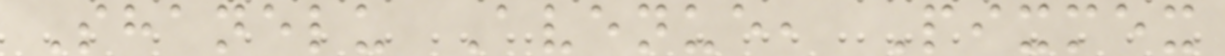Shanelu Avenue, Pixmex
